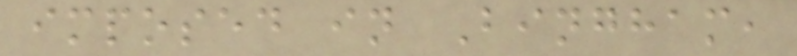imposed in Bingham,
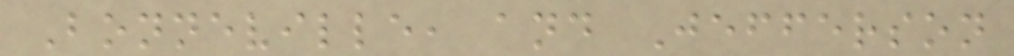Bonneville, and Jefferson
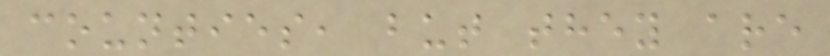counties, but they are
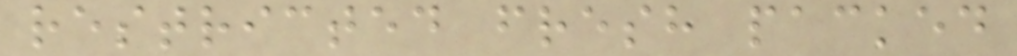restricted fresh packed
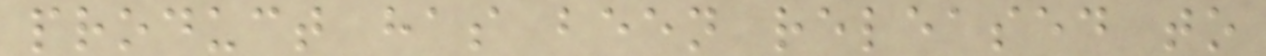product has been released to
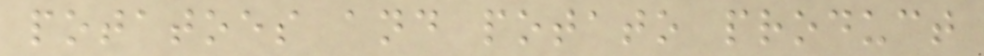potatoes and potato product
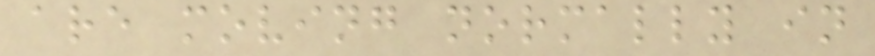are moving normally in
